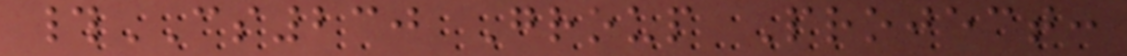#CS230 Group Project:
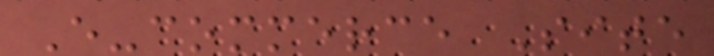E-commerce Site
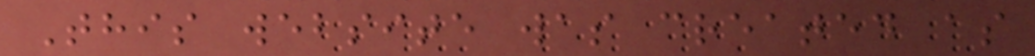This website was created as
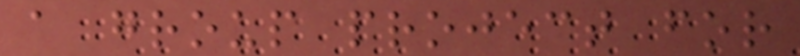a group project for
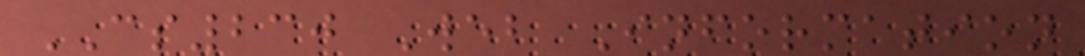CS230 Web Information
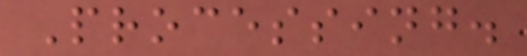Processing.
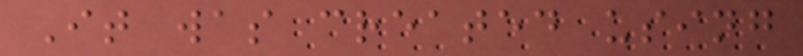It was created using
